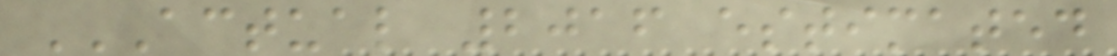ACTUAL 2016 ESTIMATED
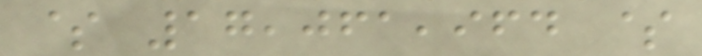$ 17,061,964 $
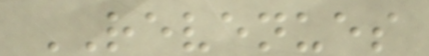REVENUES
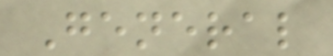General
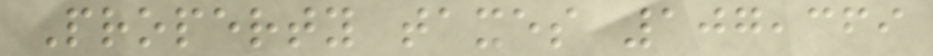Property taxes 107,369
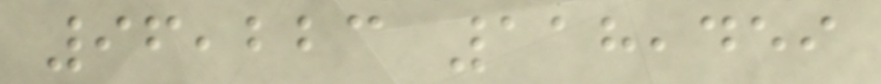96,223 118,459
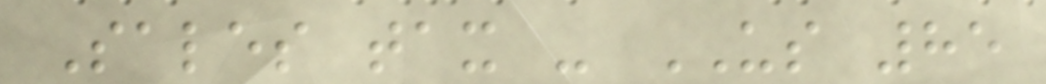Sales tax - US 85
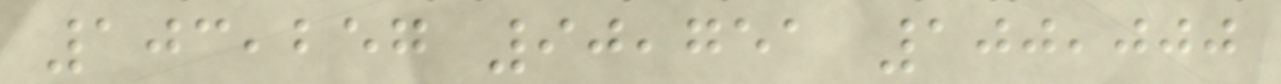103,257 90,751 100,000
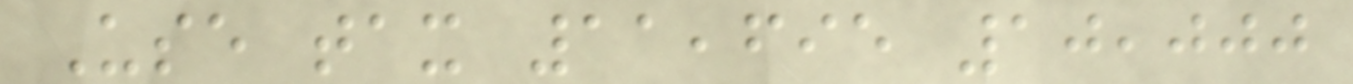Use tax 11,695 10,000
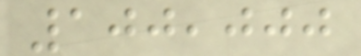100,000
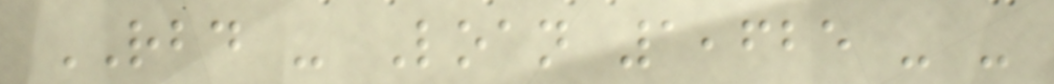RBD - Loan 1,625 - -
